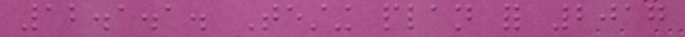12.1.1. Testing plan for 2017
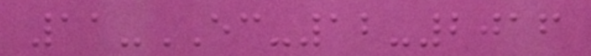11-EC-12-2016
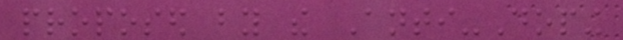proposed by the Anti-Doping
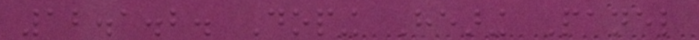12.1.2. Doping Hearing Panel
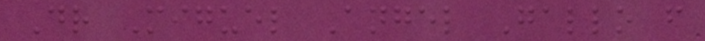Dr Miguel Angel Gallo from
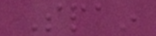Spain
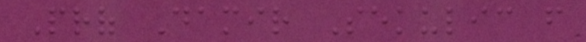Prof Damir Sekulic from
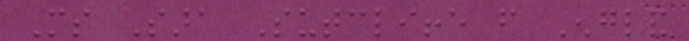Ms Sara Sutcliffe from England
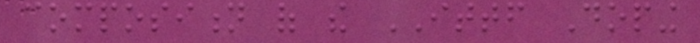composition of the ITTF Doping
